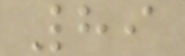89
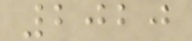2020
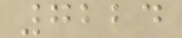7224
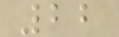22
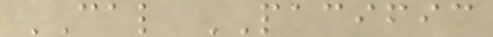CAL PACIFIC
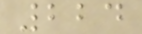224
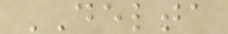DELTA
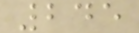245
